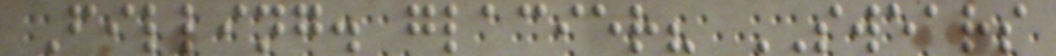Filling. glacier? SWEARS
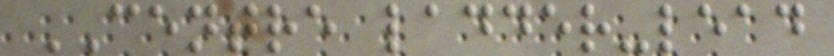CENTRE ladder-lead
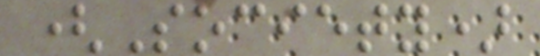(Society)
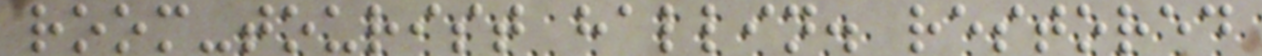room-tourist hallin. restored
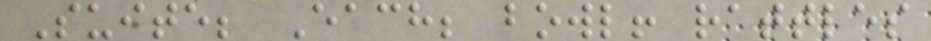Suite; Each; bowl! rattles
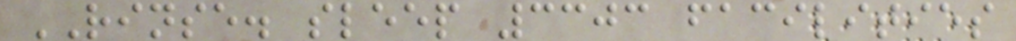RINSE. sleep 3303 facilities
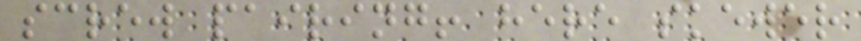screw pairing! here skewer
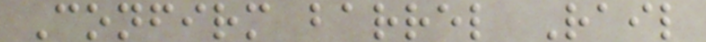Confirm barrel Rail
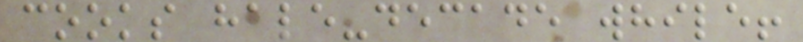cooks hale-decade while!
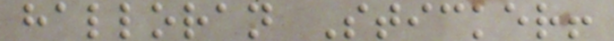halloran Sticker!
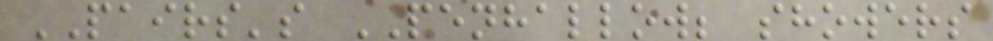PAIRS's PENHALLOW; showers
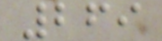269
